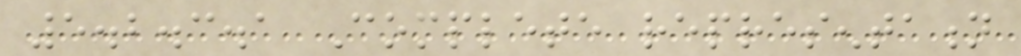5.2.3.1 Complete representation
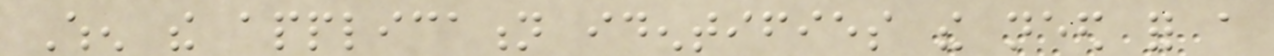When the application identifies the need for a
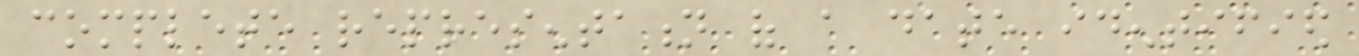complete representation of a date identified
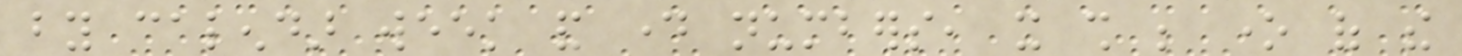by calendar week and day numbers, it shall be one of the
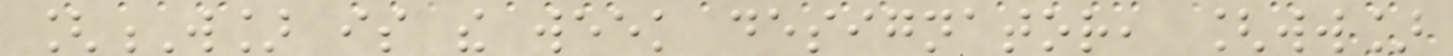[W] is the week designator, [ww]
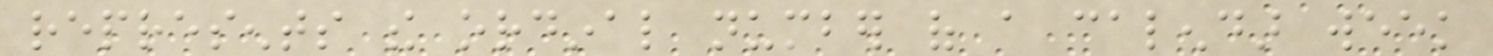represents the ordinal number of a calendar week
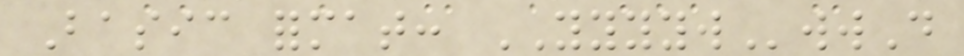Basic format: YYYYWwwD
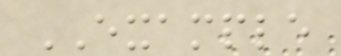EXAMPLE
